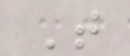T
